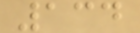134
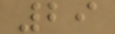29
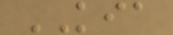KIA
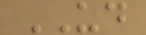UD
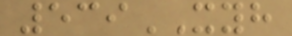539XYH
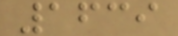1639
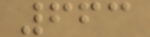663
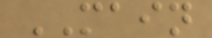MAIN
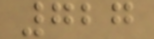727
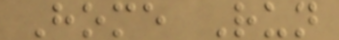Home Run
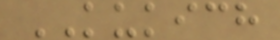KUKICH
